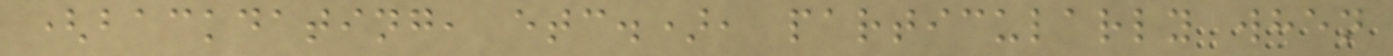(backdating, etc.), particularly when
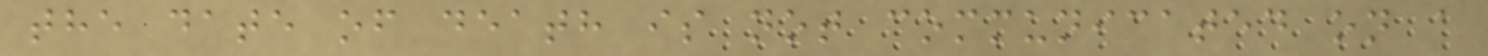the date of death is not communicated on a
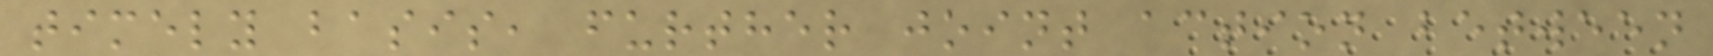timely basis, further joint action between
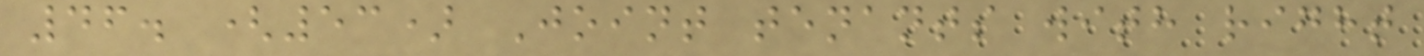46. (53) Joint tenants with right
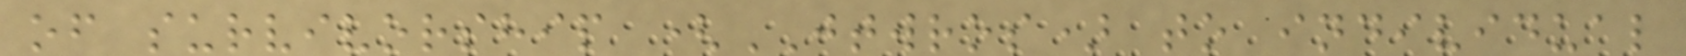of survivorship (JTWROS) to individual
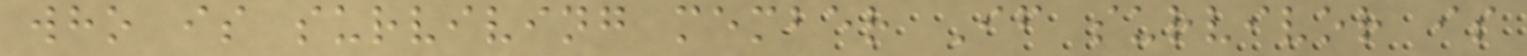who is surviving member If survivor is
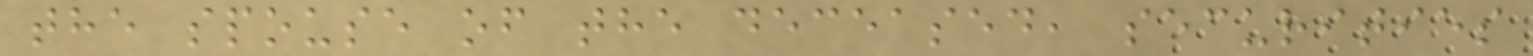the spouse of the deceased, securities
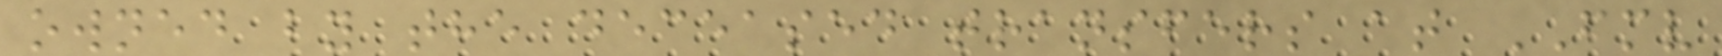owned by the deceased transfers at FMV
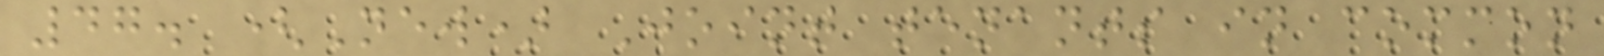47. (New) Joint tenants in common
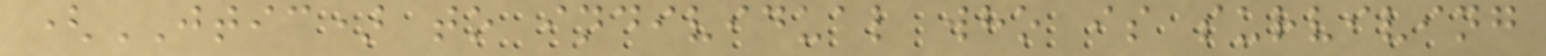(JTIC) to individual who is surviving
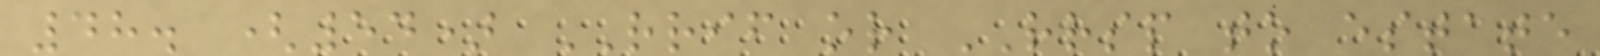48. (54) RRIF or RRSP to estate
